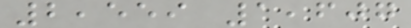2,559 1,607
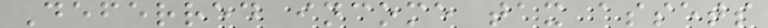Deferred income tax assets
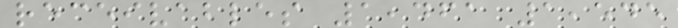receivables 1,461 1,545
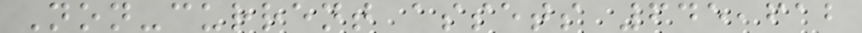Non-current assets 645,612
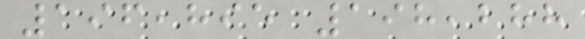196,895 198,288
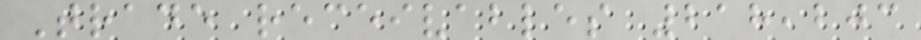Trade receivables 218,203
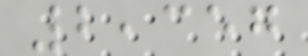2,357
